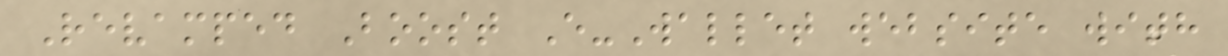Revamped Boost E-Wallet website with
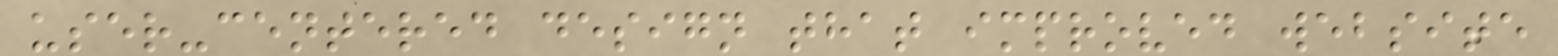user-centered design that improved website
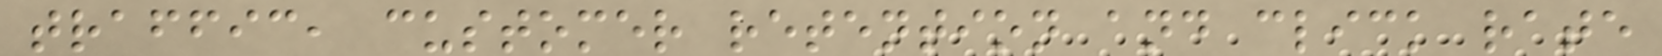traffic, customer retention and click rate
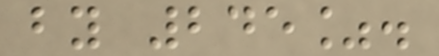by 245%.
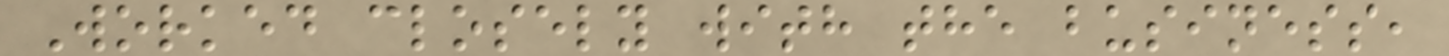Worked closely with the business,
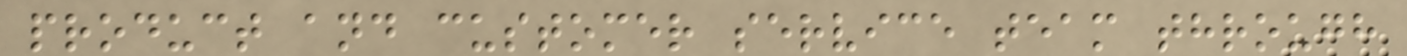product and customer service team through
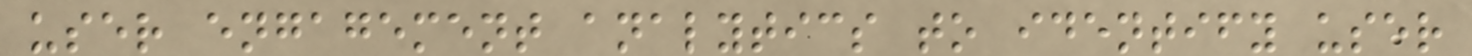user engagement analytics to identify user
